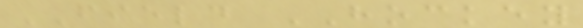FIELD HOCKEY
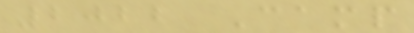2022 Camp
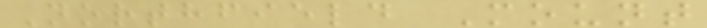Northfield Mount
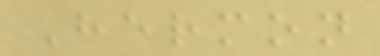Hermon
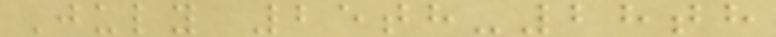July 25th-28th
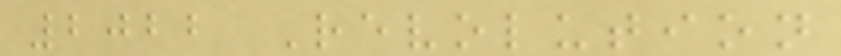2022 Revolution
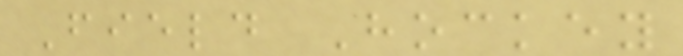Field Hockey
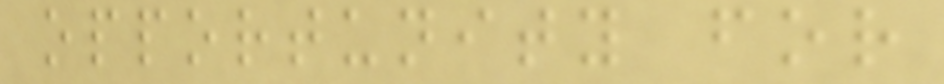opportunity for
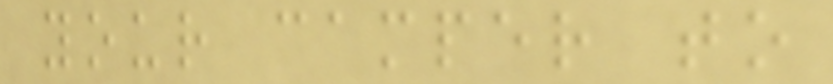your camper to
